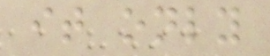it only
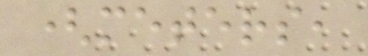(meters,
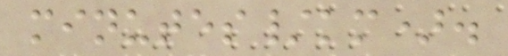minutes/km).
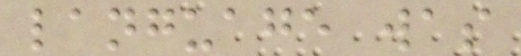language was
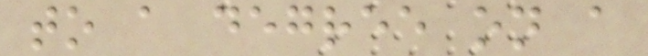to a degree on a
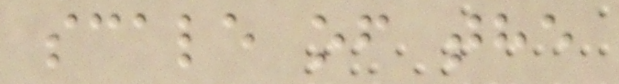scale of the
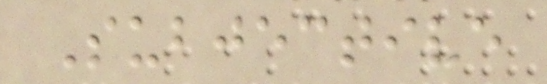Subjective
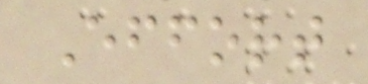Effort
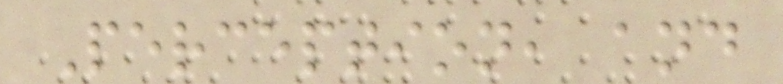Perception, and
